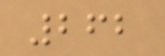262
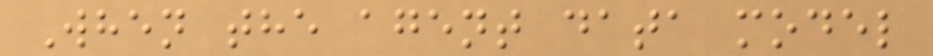When the agent data model
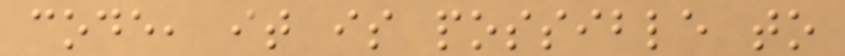code, it is possible to
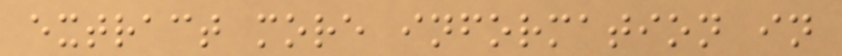extract more information in
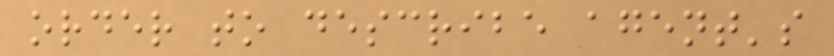order to describe agent's
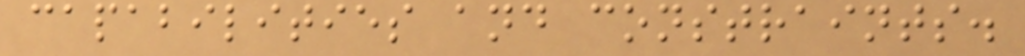capabilities and constraints.
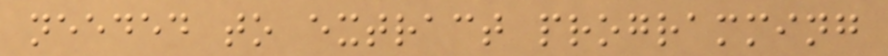needed to extract programming
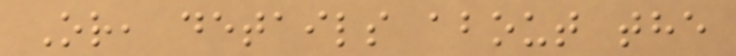Or, details about the
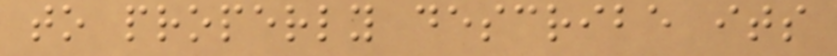to properly describe its
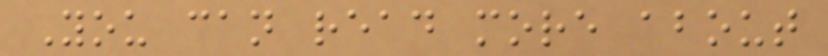You can read more about
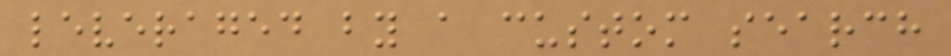leveraged by a custom search
